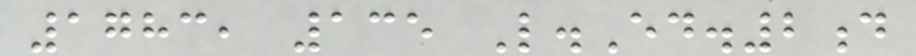1783, 135 L.Ed.2d
